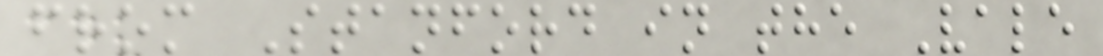from Stanford in the Vale
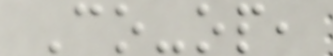Co-op,
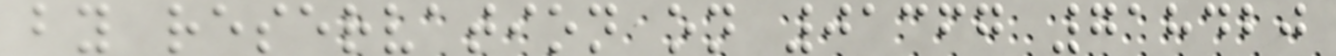by reservation on 01367 718420
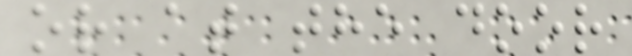or at the door
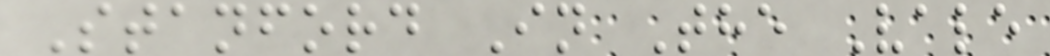Stanford In The Vale
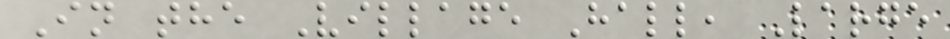In the Village Hall, Large
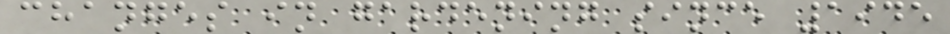changes in gardening since 1945
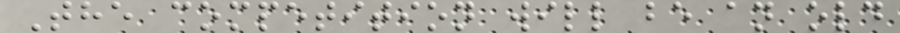The competition will be an old
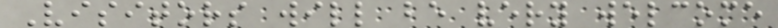Visitors will be very welcome
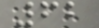62
